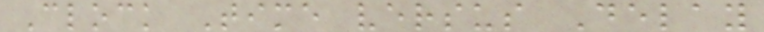Clock Time versus Delay
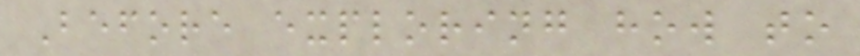Before exploring how to
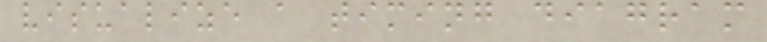visualize a timing diagram
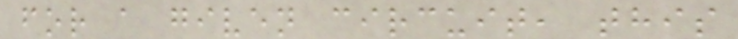for a given circuit, this
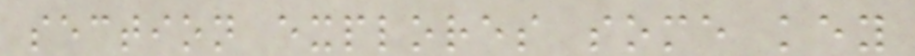section explores some key
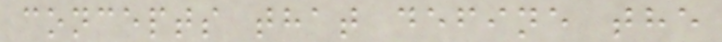concepts that define the
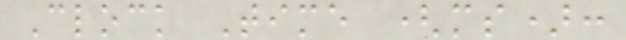Clock Time (ms):
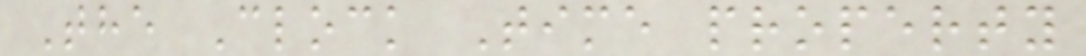The Clock Time property
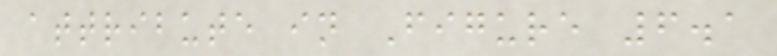attribute in Figure 6.1
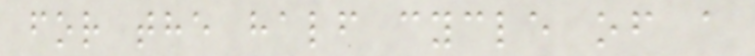for the half cycle of a
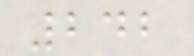242
